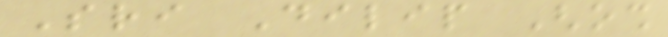Sri Dilip Ghosh
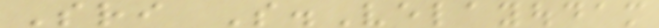Sri S.Velayoudam
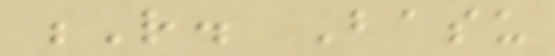R. Basu
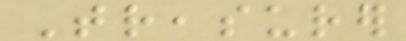Treasurer
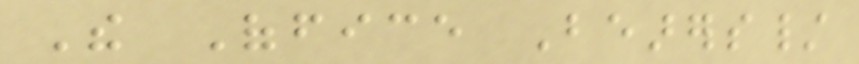The Office Bearers/
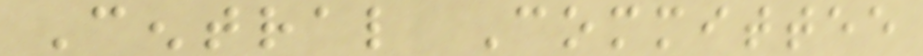Central Committee
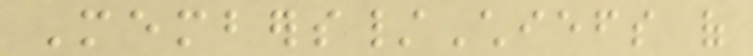Members/Chiefs of
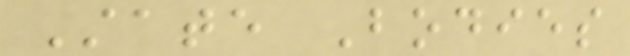State Bodies
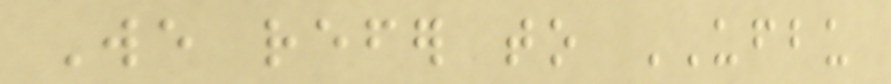We refer to UFBU
